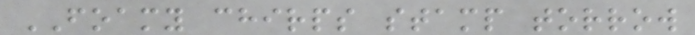FOAMY chirps stamp torrow
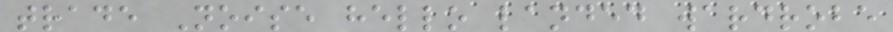trade Noise hello landed wardrobe
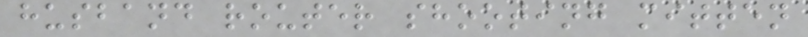husband router shooting mitten
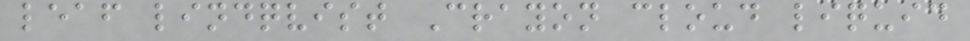leaf lindqvist Crayon cloud liquid
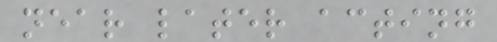near later acting
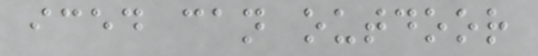iced can outdoor
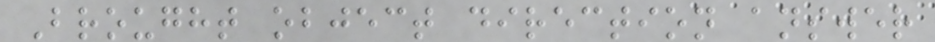Brought object direction answer
